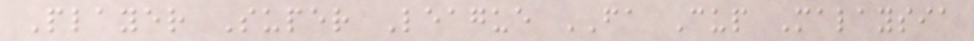Player Super League FA Cup Malaysia
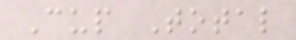Cup Total
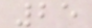25
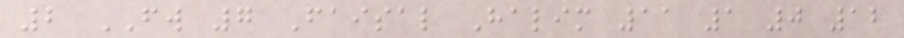2 FW 7 Faisal Halim 11 1 0 12
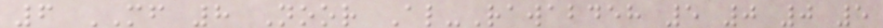6 MF 8 Noor Al-Rawabdeh 5 0 0 5
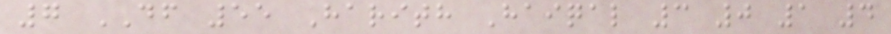7 DF 55 Harith Haiqal 3 0 1 4
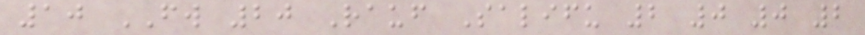10 FW 20 Rauf Salifu 2 0 0 2
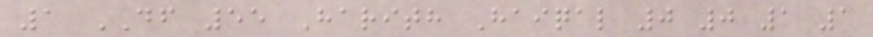1 DF 55 Harith Haiqal 0 0 1 1
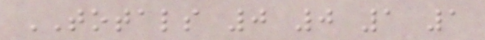TOTALS 0 0 1 1
